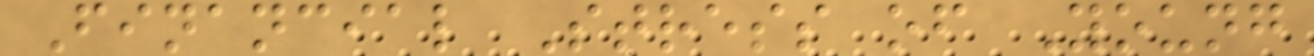Financial Stress of Young
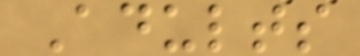Adults
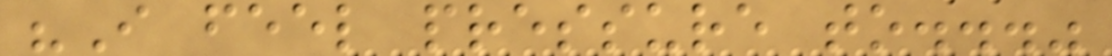"I feel pressure to..."
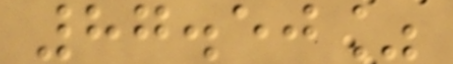87.50%
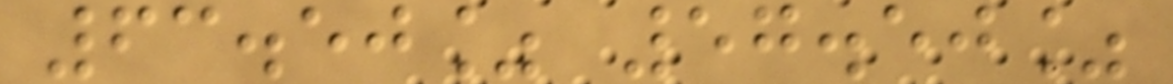63.50% 57.50%
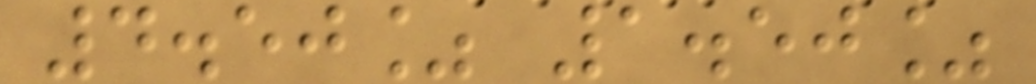4.50% 1.50%
